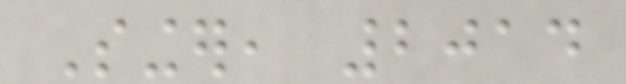Singer, 2014
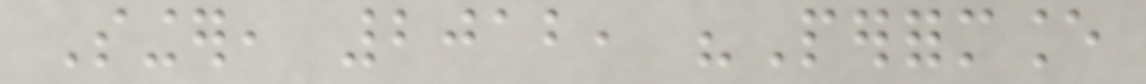Singer, 2012, "Performance
